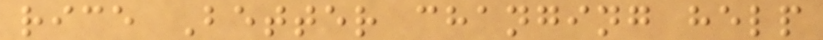rice Better changing help
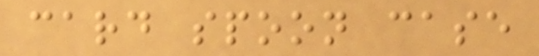card spoon case
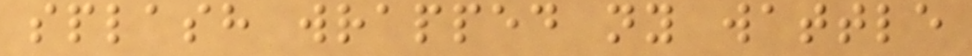splash wrapped ny wattle
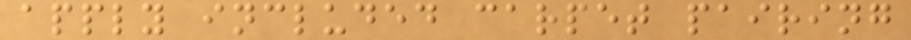apply included carpet pairing
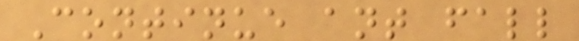Continue ant fall
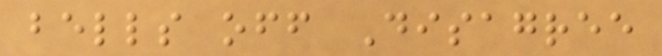bells off Disagree
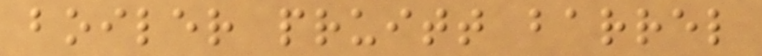boiler pruitt barrel
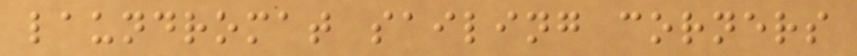laundromat sailing corners
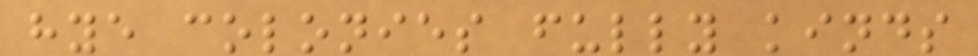hye colonies fully kinds
